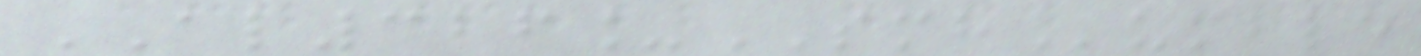AL326_SMHumble
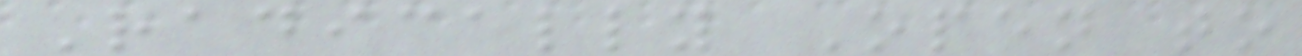Radically Open to
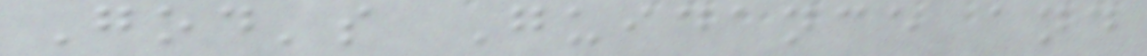God's Guidance and
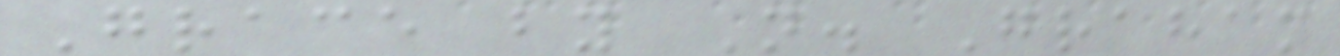Grace by N. Graham
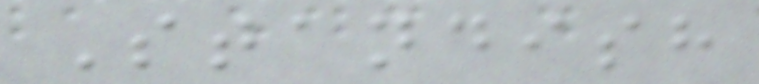Standish
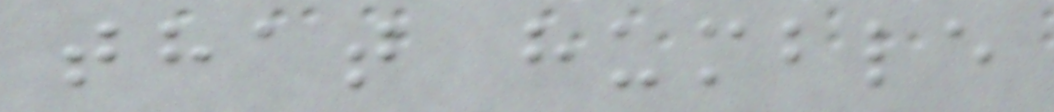that humble
